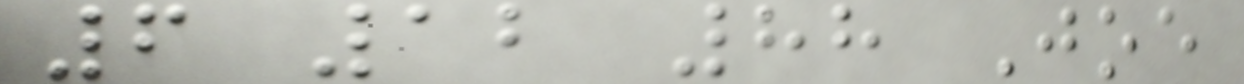6 12 88 Joe
